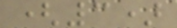(3)
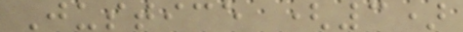Justice (3)
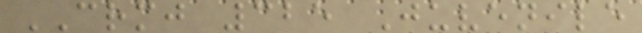CRMJ 325 Juvenile
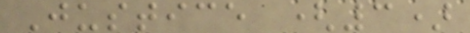Justice (3)
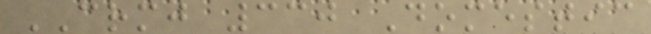CRMJ 330 Domestic
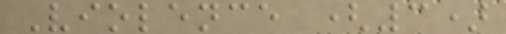Violence (3)
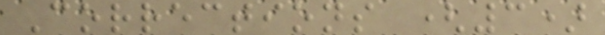Corrections (3)
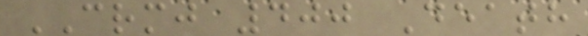CRMJ 400 Death
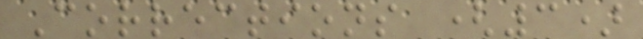Corrections (3)
